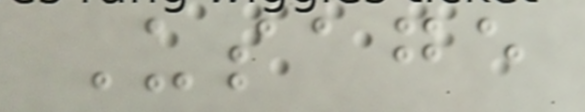Usage
